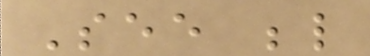See below
